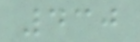430
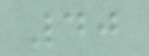40
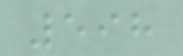598
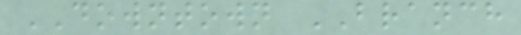DOWNTOWN BRANCH
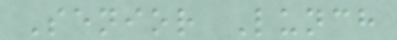Senior Lunch
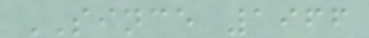SINCE 1966
